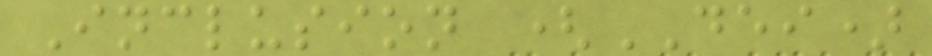Inclusion (DEI)
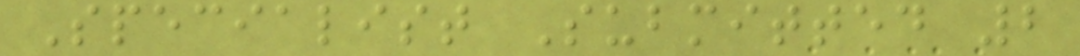Specialist Submitted 2
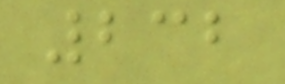232
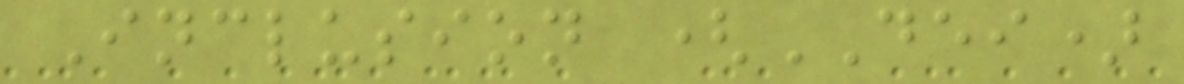Inclusion (DEI)
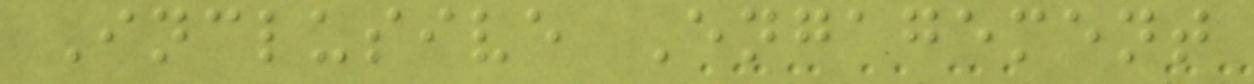Inclusive Engagement
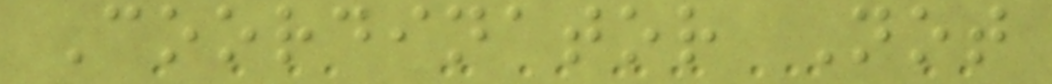Coordinator Not
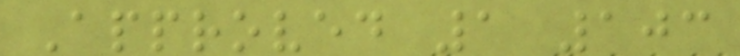Approved 1 103
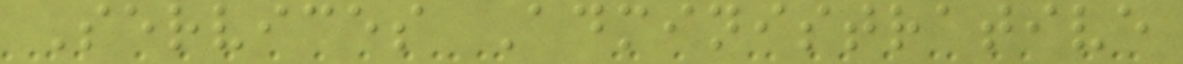Services Administrative
